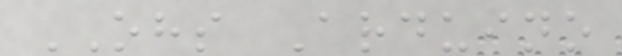OHS Arduino
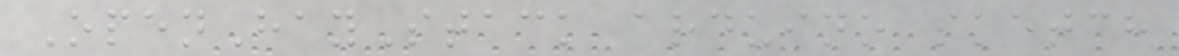OpenHayStack arduino sketch
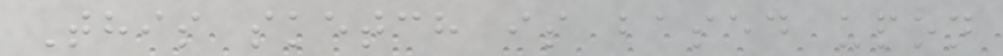This sketch is based upon
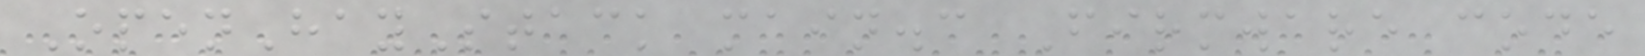OpenHayStack main.c Firmware code
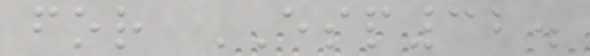for ESP32.
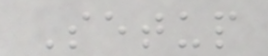Setup
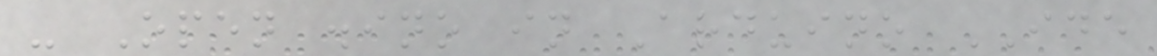- Open .ino in Arduino IDE
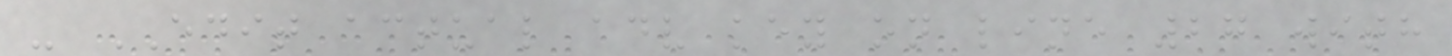- EDIT actual adv key on line 27 with
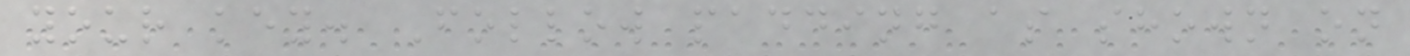your key. Follow padding as shown on
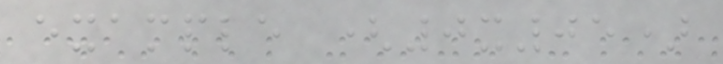example (0x05)
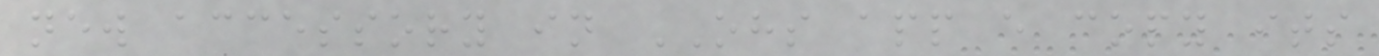new accessory in OHS app e copy its
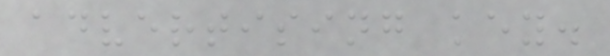advertising key.
